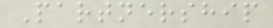Partnership
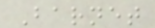Barnet
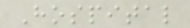Hospital
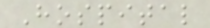Hospital
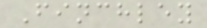Finchley
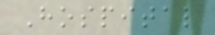Hospital
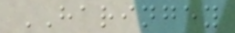HARINGEY
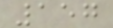157
